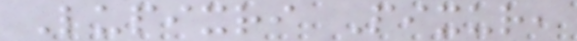Lupixri Pixur,
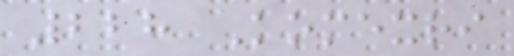228 Komexri
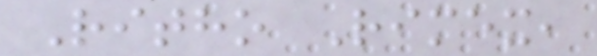Ritho Rimex,
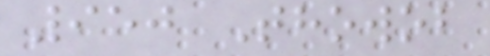950 Thowob
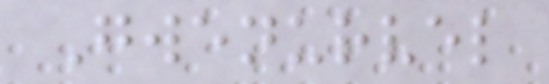Gwenurvel
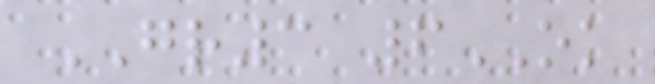GR3 6OK
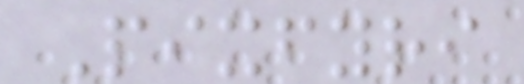Pixfyri
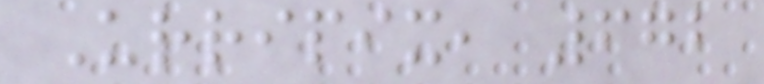Urripix, 672
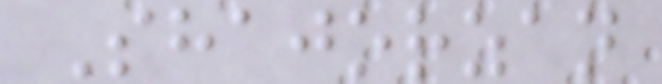Shajorzan
